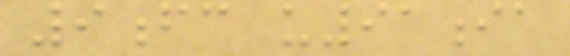9fc u91ia
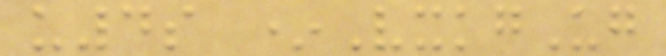u4s *VxkgUg
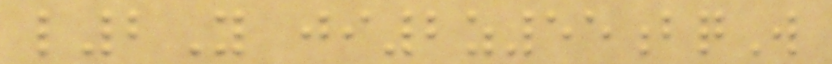l2Y ji2z55bqW
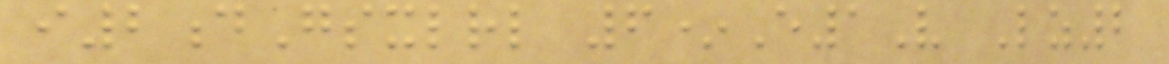i2dGsxlrl 6*E1V Lz2
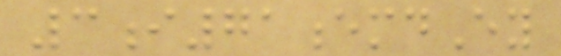3i71emdEy
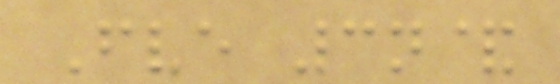Fve 3n&
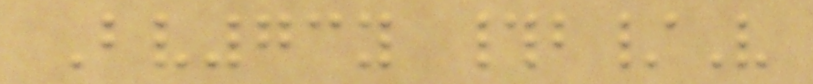Bv73y #b/V
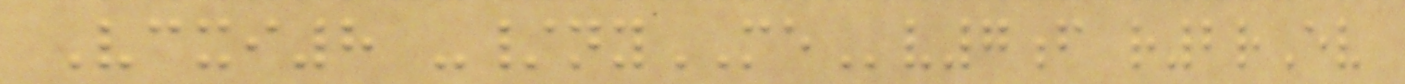Vcxi8 -/nyMEv7f r2rEv
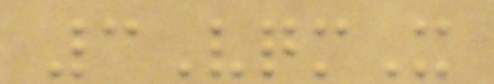3VqmX
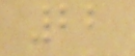22
